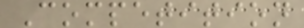Competition
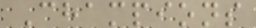Champions
